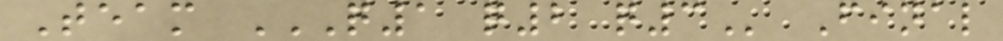Team Q1 Q2 Q3 Final
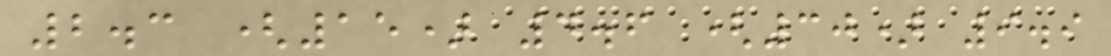2.3 (15) 4.6 (30) 9.9
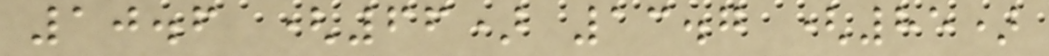10.6 (66) 13.7 (85)
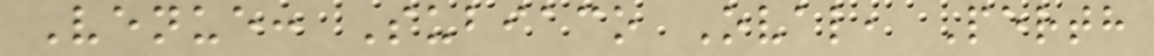Venue: Subiaco Oval, Perth
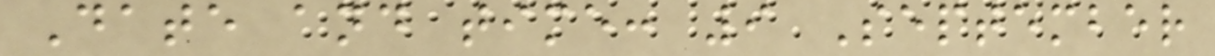Date and time: 9 September
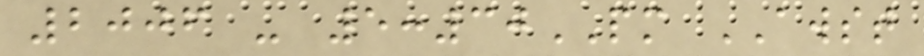2006 - 5:30PM AWST
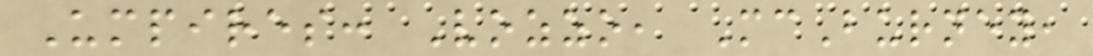Umpires: Vozzo, McBurney,
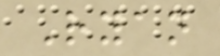Ryan
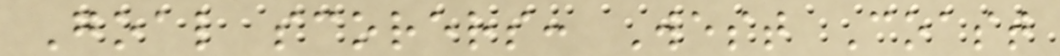Goal scorers: West Coast
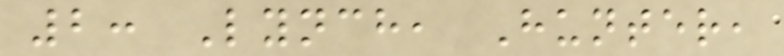2: Lynch, Hunter,
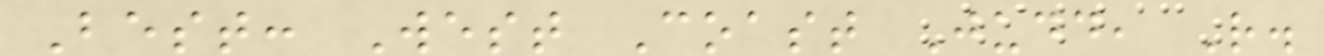Best: West Coast Judd, R.
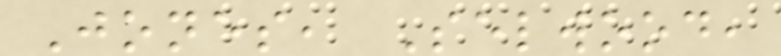Jones, Selwood,
